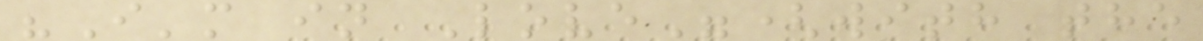"I'm in Love"(with the
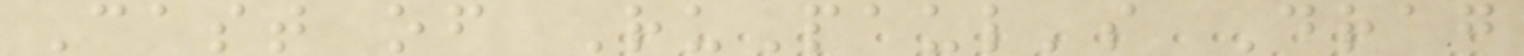Cast of RuPaul's Drag
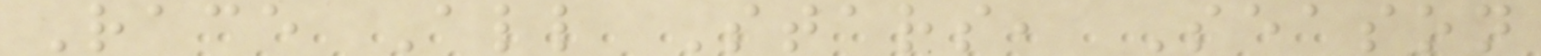Race All Stars, Season
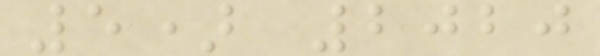5) 2020
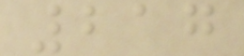217
